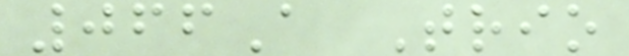066A Trio
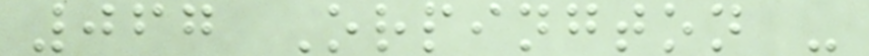067 Orpington -
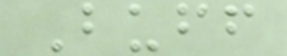Buff
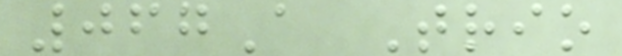067A Trio
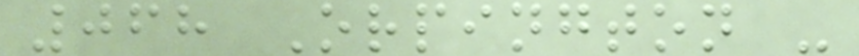068 Orpington -
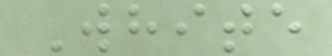White
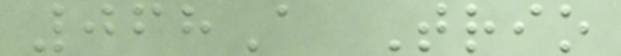068A Trio
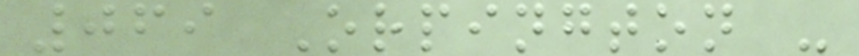069 Orpington -
